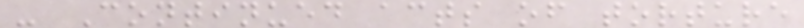- Continued acts of torture
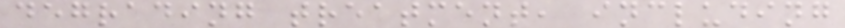degrading treatment, including
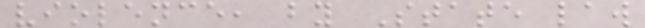violence, by State law
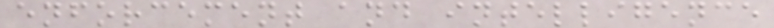enforcement and intelligence
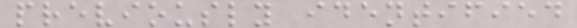previously identified
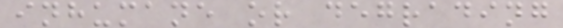inhumane or degrading
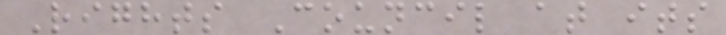Rights Council at its
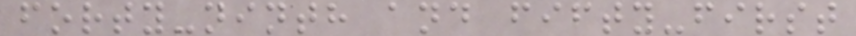forty-ninth and fifty-first
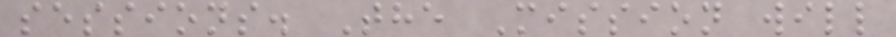sessions. The Mission will
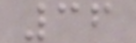36
